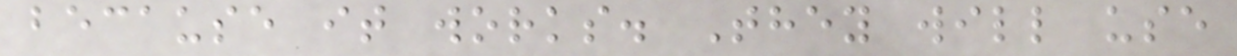because it works. They will use
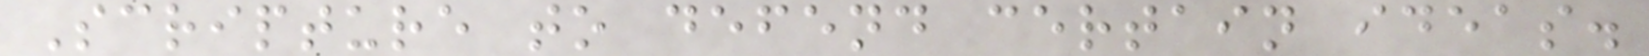Scripture to defend certain ideas.
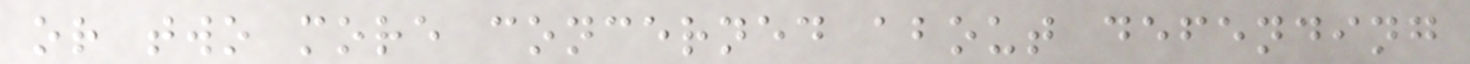or two more concerned about defending
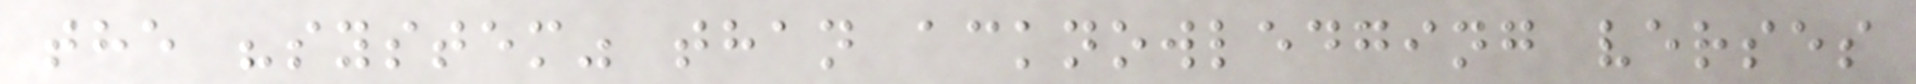the "system" than acknowledging verses
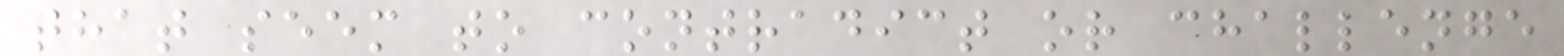that seem to contradict or challenge
